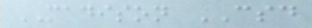MADISON CSD
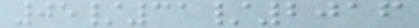05/31/2016
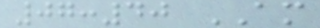07:40 AM
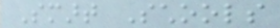Smart Schools
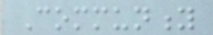Community
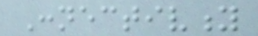Connectivity
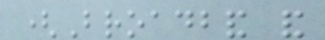(Broadband and
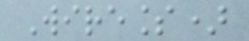Wireless)
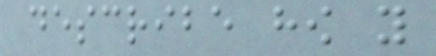describe how you
